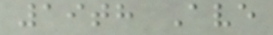19th Ave
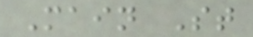Main St
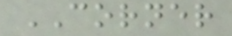CORNER
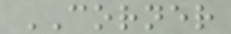CORNER
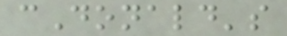cDonald's
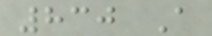830 A
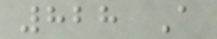828 A
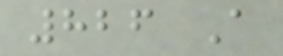826 A
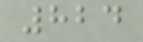824
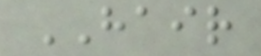HAIR
